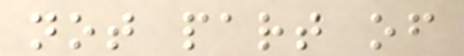not part of
